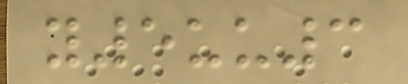y5uu3
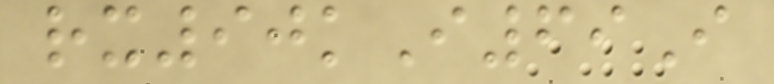rx90kI69I
